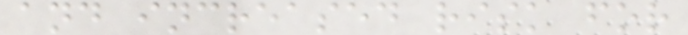and increased risk for
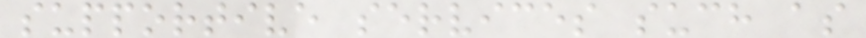supportive services such as
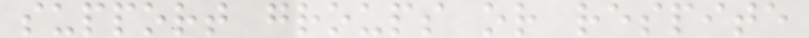support groups or respite
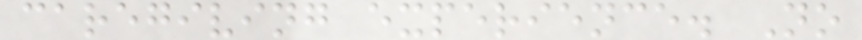caregiving experience. No
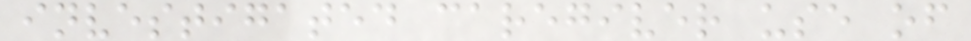investigated caregiver use of
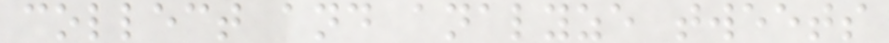collect and analyze tweets
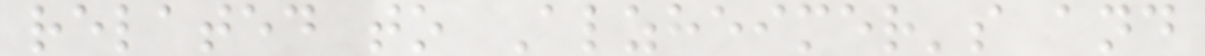related to Alzheimer's and
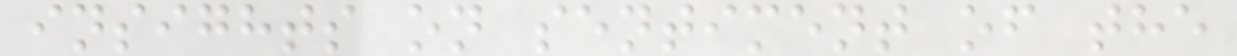insights on sentiment of the
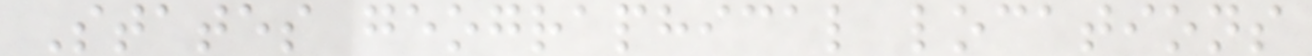States geographical locations
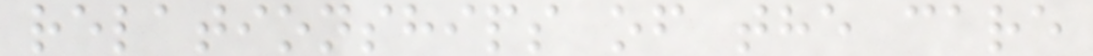relationships of the care
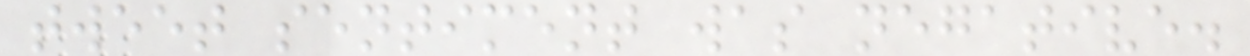tweet sentiment was negative.
